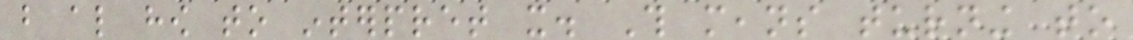but also how to interpret it. This means turning to
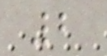2
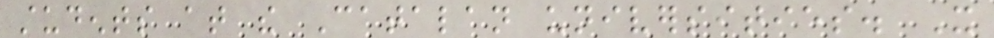students at the Catalan universities. It
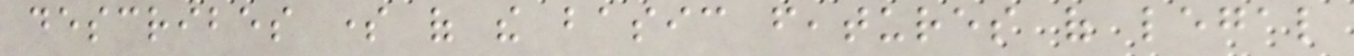describes some of the basic features of legal
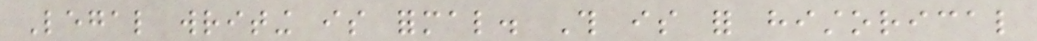Legal writing is formal. This is for historical
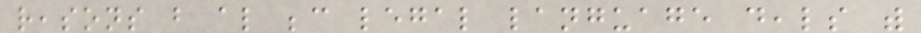reasons but also because legal language deals with
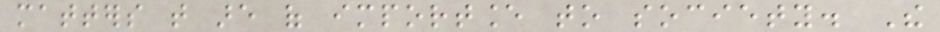matters that are of importance to society. The
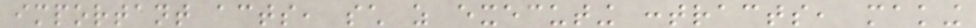important acts, such as executing contracts, making
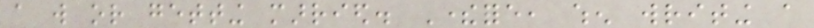a will or getting married. Therefore, when writing a
